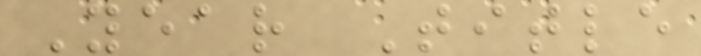Year Title
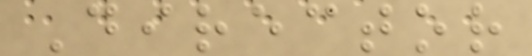Director
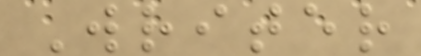Writer
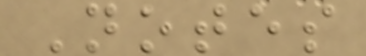Notes
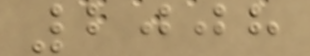2008
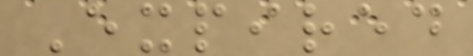Expired
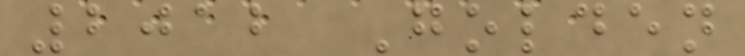2012 Golden
